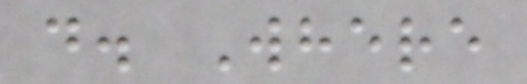d. Where
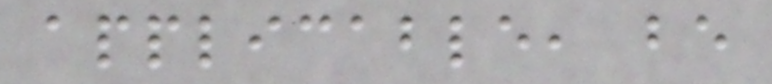applicable, be
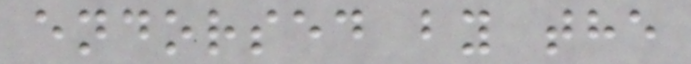endorsed by the
